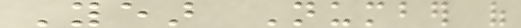Year Number of
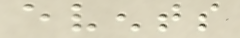events
